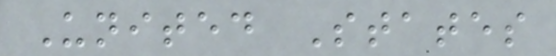United States
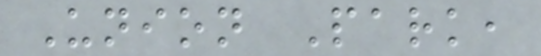Union Park,
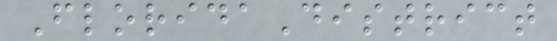FloridaDistrict
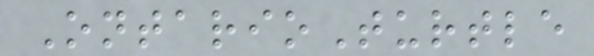OntarioTurtle
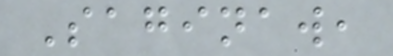Saginaw,
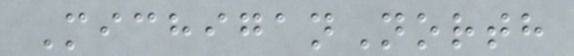MichiganNorth
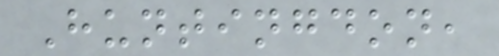Huntingdon,
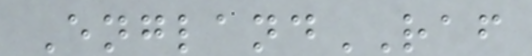EnglandRAF
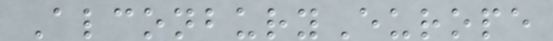AlconburyEurope
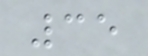35
